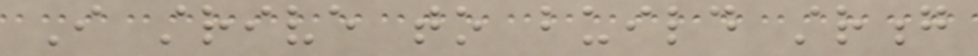I strive to build strong
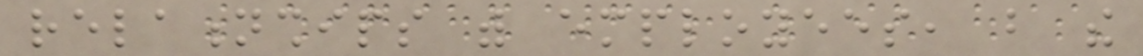relationships with employees, but the
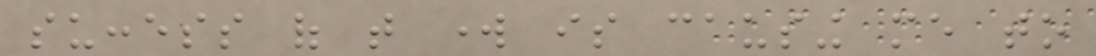success of that work is causing me to
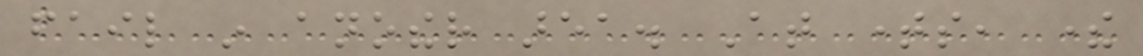fail in another area. At times, there
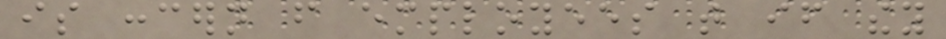is concern from employees that if they
